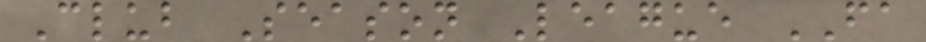Club Season League FA
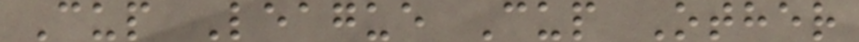Cup League Cup Other
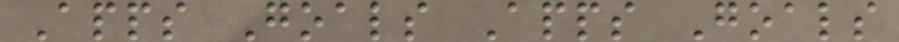Apps Goals Apps Goals
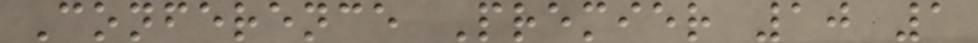Conference Premier 10 1
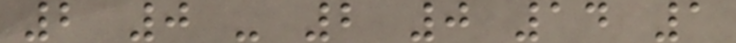2 0 - 2 0 14 1
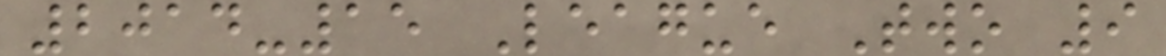2014-15 League Two 9
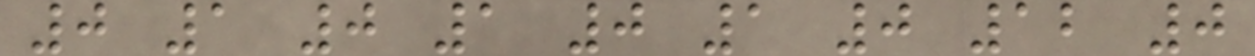0 1 0 1 0 1 0 12 0
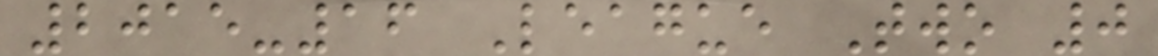2015-16 League Two 0
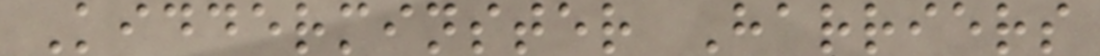Kidderminster Harriers
